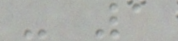- 1
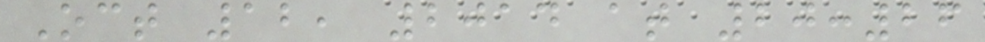Oct 12, 2014 at 20:26
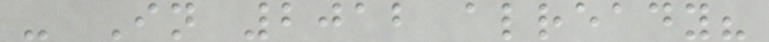- In 2012 already?
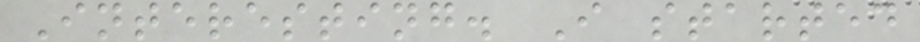Interesting. I started
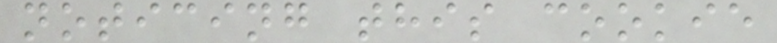noticing this cookie
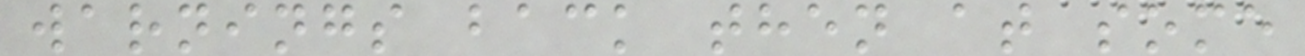warnings back then at some
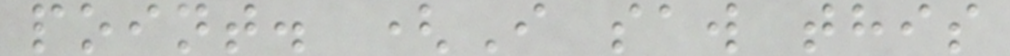point. (I saw this
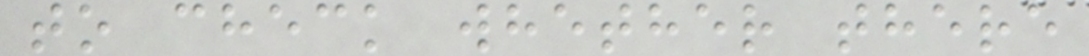to check whether there
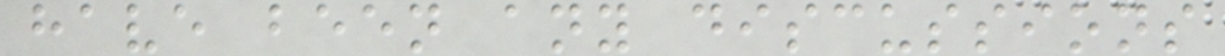have been any discussions
